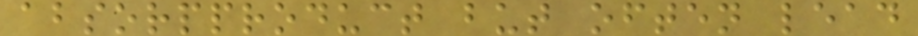absorpproduct but often lead
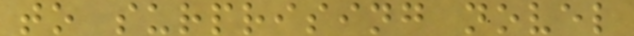to surprising novel
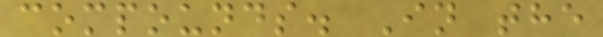compounds. In the
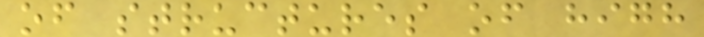of structures of high
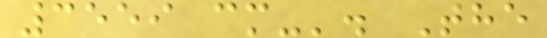3559 cm-'. The
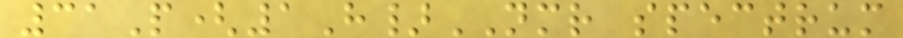31P(1H}NMR spectrum
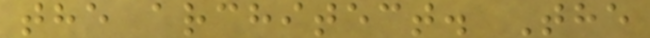the architect. The
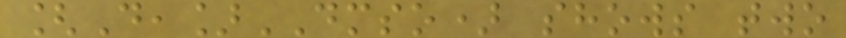[D,]DMSO) shows two
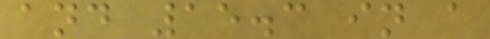and 15.3 in a
